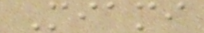Miami
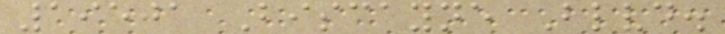19501 Biscayne Blvd.
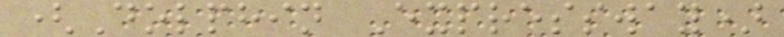(Dolphin Expressway)
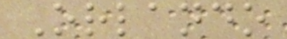Orlando
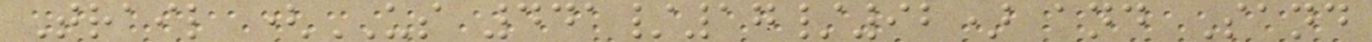Trail (US 441/17/92) and Sand
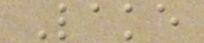Lake
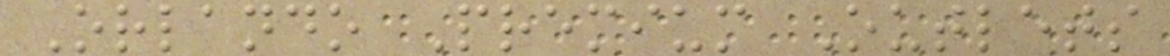Orlando Premium Outlets
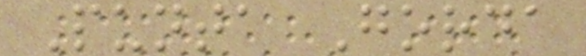Punta Gorda
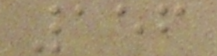156
